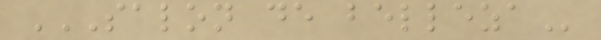SALON DE BELLEZA
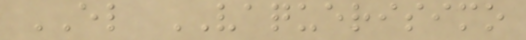EL VAQUERISIMO
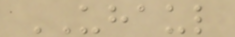UHAUL
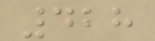428
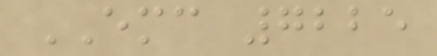EMC 7225
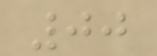00
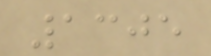1305
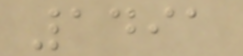1491
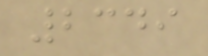2349
